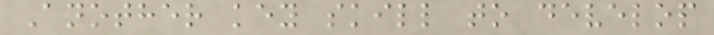Another key skill to develop
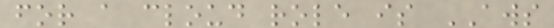for a cloud role is AWS
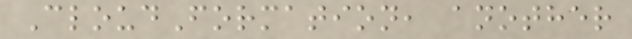CloudFormation, another
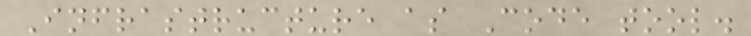Infrastructure as Code tool.
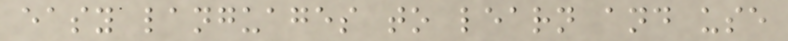easy languages to learn and use
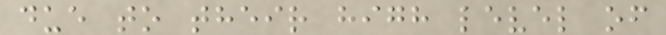due to their high level of
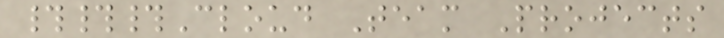###Cloud Team Projects
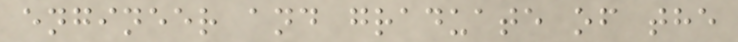engineer and graduate of the
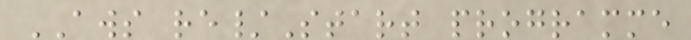AWS re/Start programme
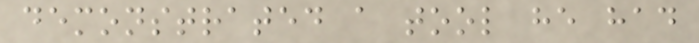demonstrated a tool he had
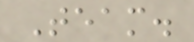Team.
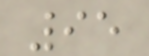95
